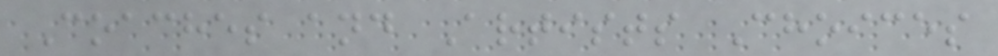Coaches and Artists Choices
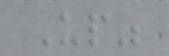Up"
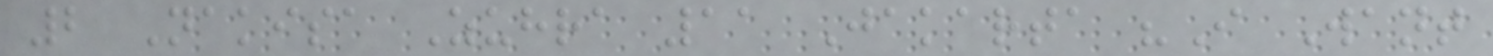2 Nakisa Zuhra 11 Jakarta "I Want
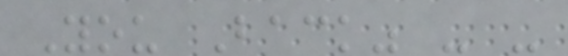You Back" - -
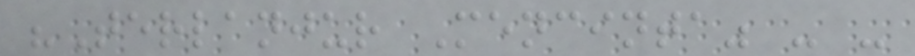"Terlanjur Mencinta" - -
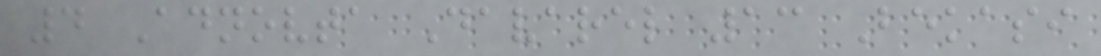4 Adnovta Davarel 13 Bekasi
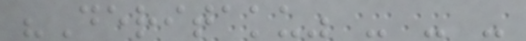"Deritaku" - - -
